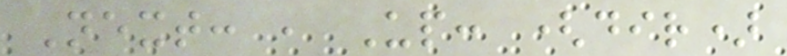Next: , Up: (dir)
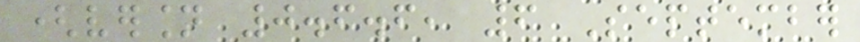(version 0.6.6, 6 September
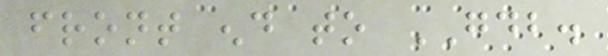front end to GDB.
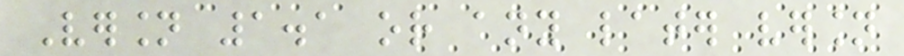Version 1.1 or any later version
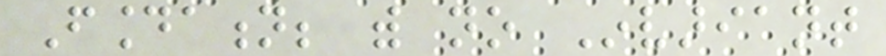Foundation; with no Invariant
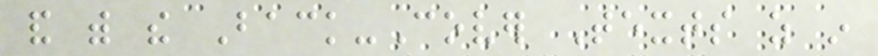and with the Back-Cover Texts as in
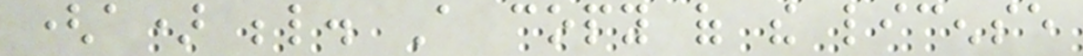(a) below. A copy of the license
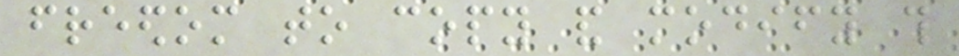freedom to copy and modify this
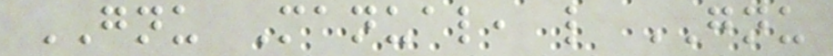GNU Manual, like GNU
